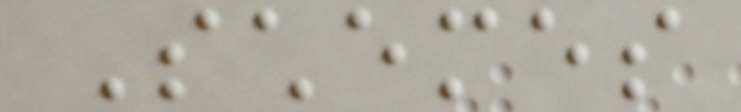Schemes
